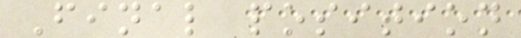Final position
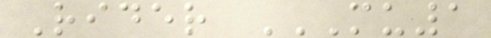Rider MU1
